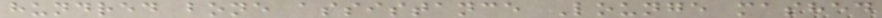hundred bone assistance Lounge mashed
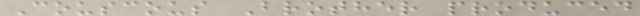Couscous Brother produced
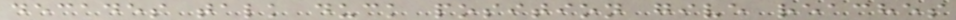decades talk duck position give reaches
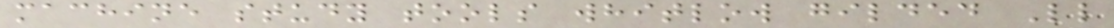machine study tools whitlow gilded Ll
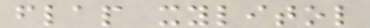flap xylitol
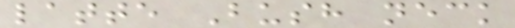latte Bush neck
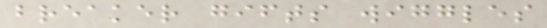breaker gifts wiggles
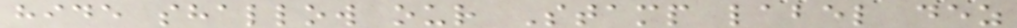hide shallow our Stamp label dez
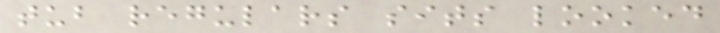tub regulars sits looked
